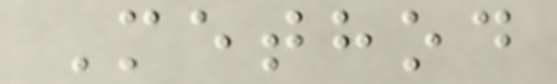Method
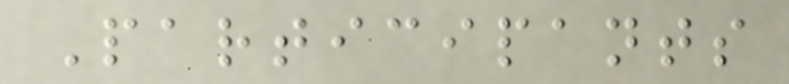Participants
